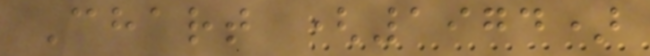Chart (1974)
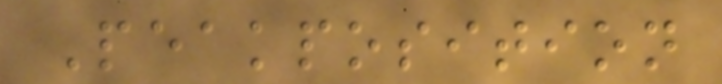Peakposition
